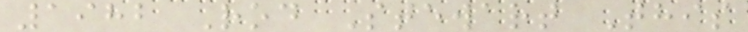1982 Rod Stewart This
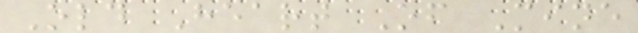Old Heart Of Mine
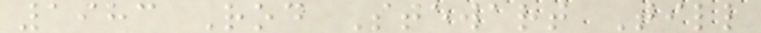1983 Rod Stewart Till
